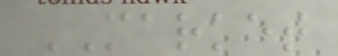MARKET
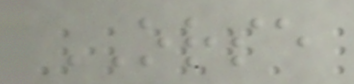ORSE
